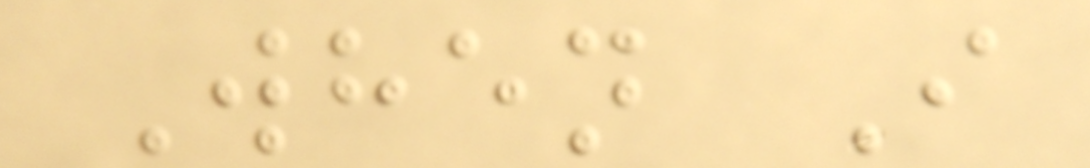When I
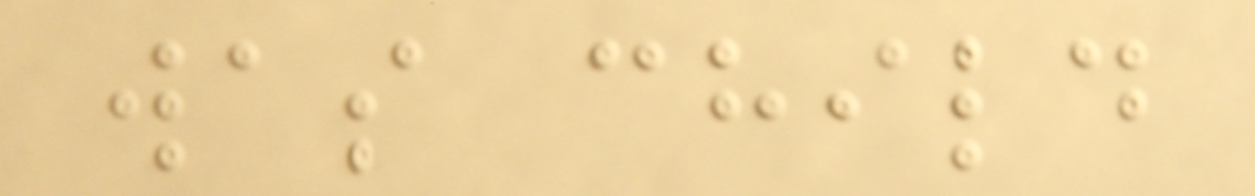was child
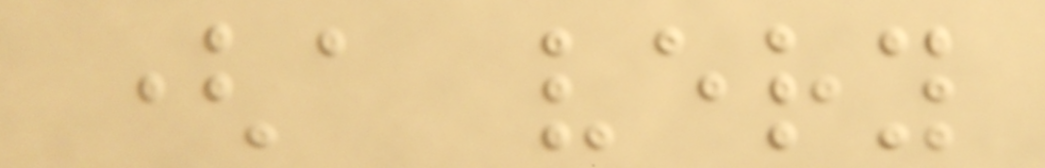(a very
